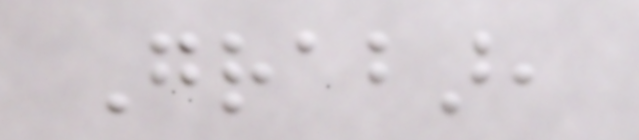Grabar,
